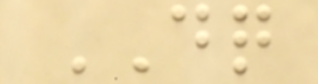DQ
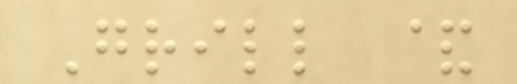Grill &
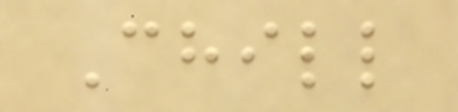Chill
